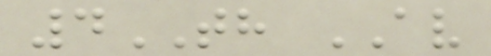4TH AV
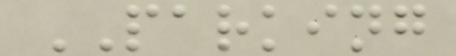PARKING
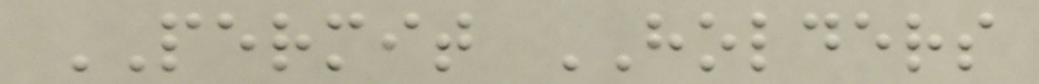PERMIT HOLDERS
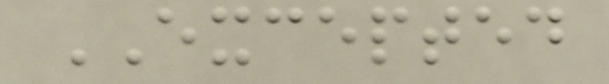EXCEPTED
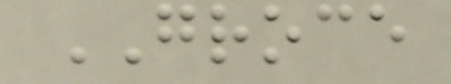GROCE
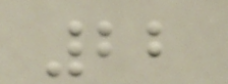22
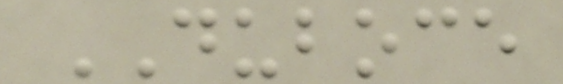DUBOCE
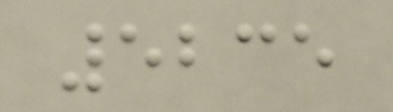5235
